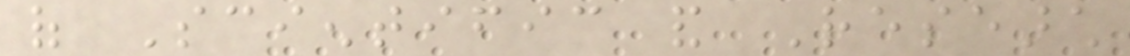of Scientific and Research
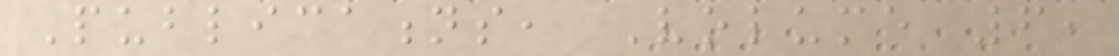Publications, Volume 6,
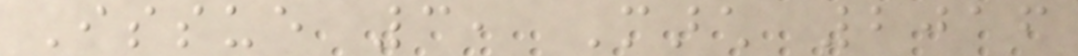Issue 3, March 2016
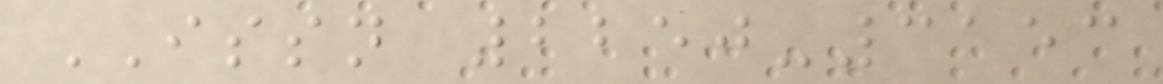ISSN 2250-3153
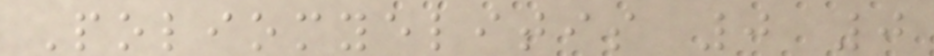Poliomyelitis 0 0
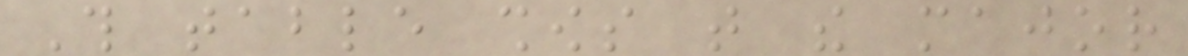This table shows that the major
